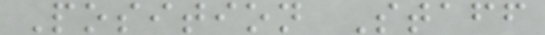Position Staff
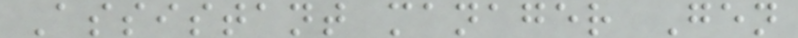Assistant manager Gen
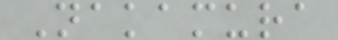Nakamura
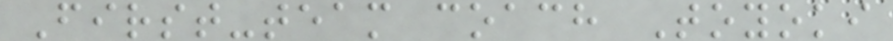First-team coach Toyoki
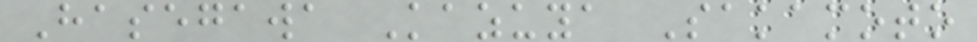Hasegawa Kazuya Sakamoto
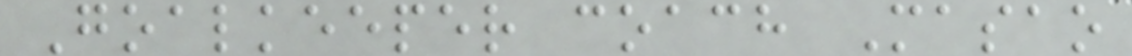Goalkeeper coach Masao
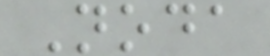Noda
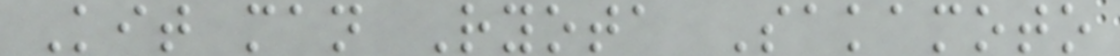Kit man Ryota Sakamoto
